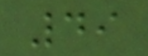49
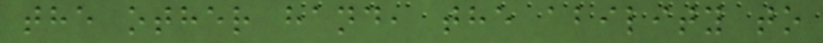the other hand, the ability to
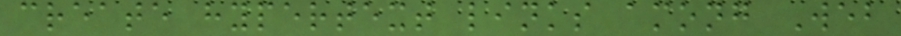create hypertext links among Web
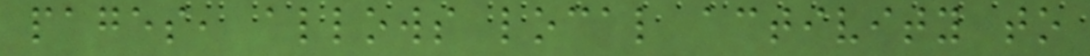pages, allows local activity to
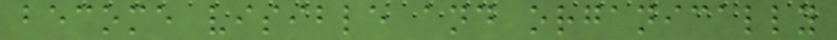become visible and organically
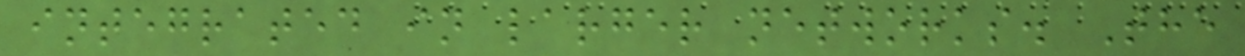integrated in larger networks. The
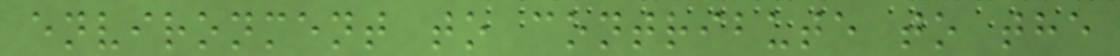environment to contribute to the
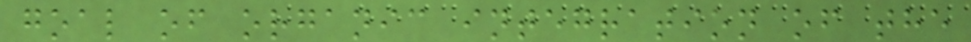goal of organic integration of the
